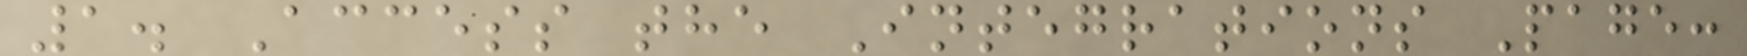1. Access the Integrations Page:
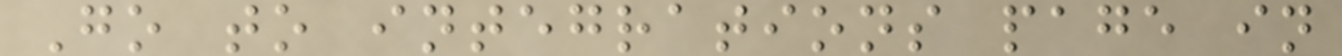Go to integrations page in
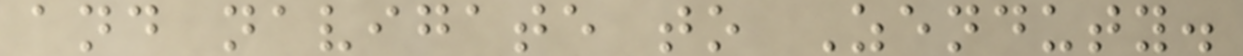and navigate to Zenduty.
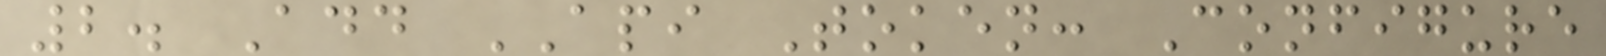2. Add API Token: Configure
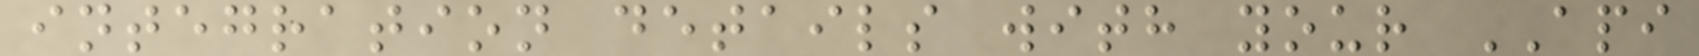integration details with your API
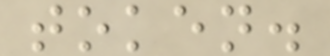token.
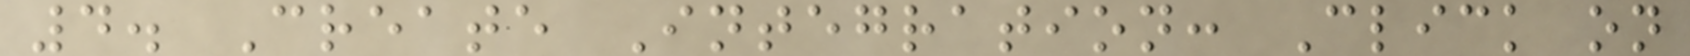4. Create Integration: Click on
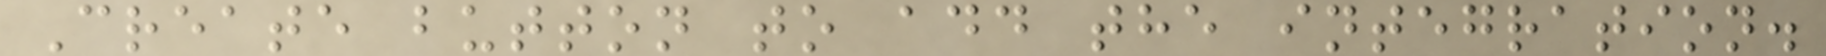Create button to add the integration.
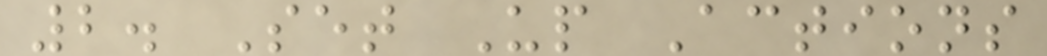2. Set Up Actions
